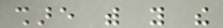share with you the
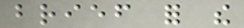brief for the
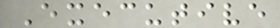Executive
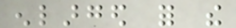enlarged for the
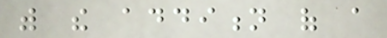with the addition of a
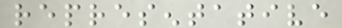representative
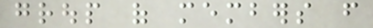group of members from
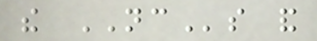the NCs and
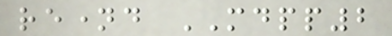renamed MDPP2
